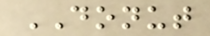DONUT
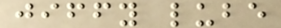jiffy lube
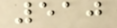510
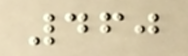460
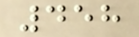458
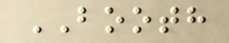BOOTH
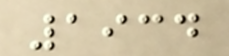1934
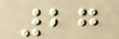27
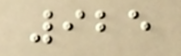925
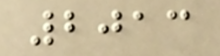2013
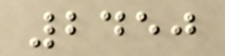2450
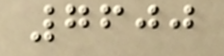7600
